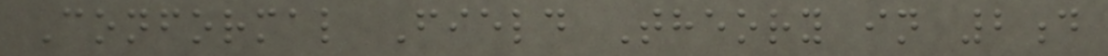Conformal Field Theory in 2d
